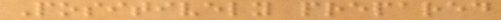Positively prepared
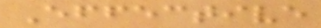Effective
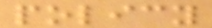policy
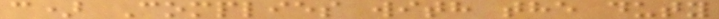c) Complies with the duty
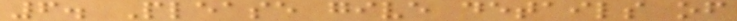6. Please give details of
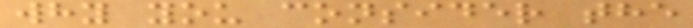why you consider the
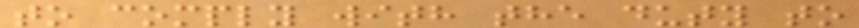to comply with the duty to
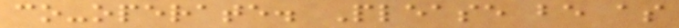co-operate. Please be as
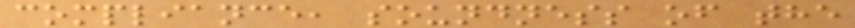compliance, soundness of the
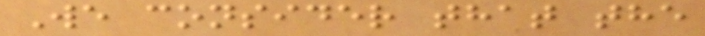We consider that the
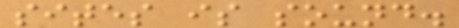sites is sound.
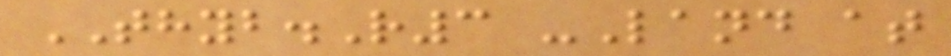THYB.R3 -Land at
